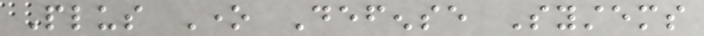Plus One Defense Systems
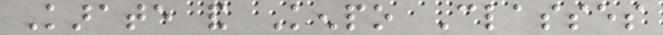Karate and Kenpo Classes
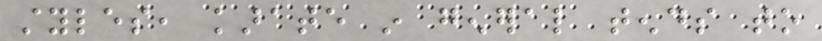styles, karate in general tends to
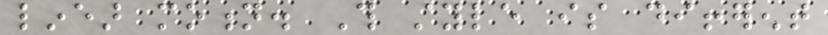linear motion. This style is different
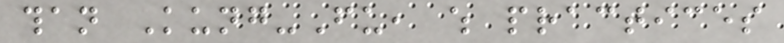than Kung-Fu, which practices
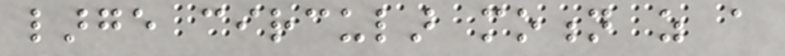large circular motion as a
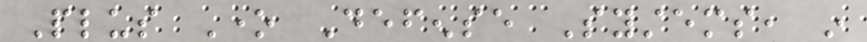Plus One Defense Systems, in
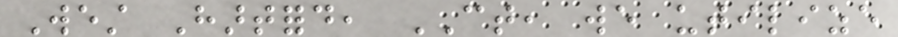West Hartford, CT, we utilize
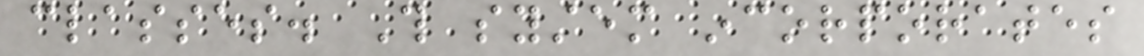classes. This system incorporates
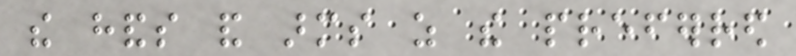the hands and arms as the preferred
